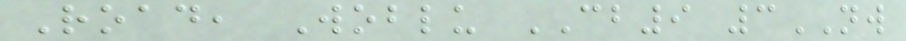Road, Woblu CB9 3NW
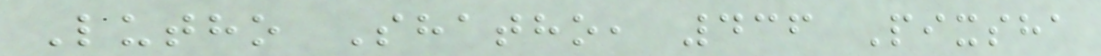Lutho Shatho, 436 Pixsha
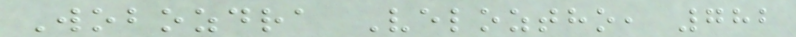Wobozdra Veloztho, 782
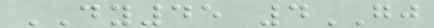DY45 4GJ
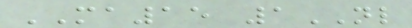MA15 1NL
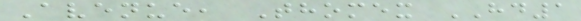Avenue, Thomex HD1
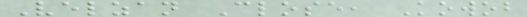Velzan Close, Kowob
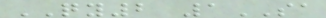QY2 1SA
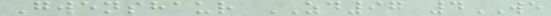Gwenshaur ZD97 4WE
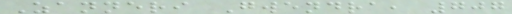Zanneri Gwendra, 707
